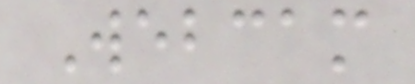Webcam
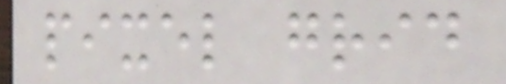pixel grid
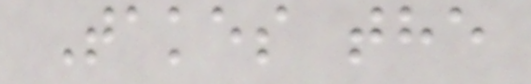Takes the
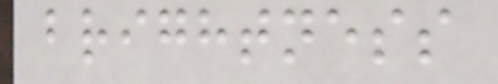brightness
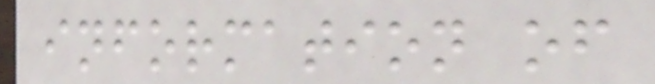information of
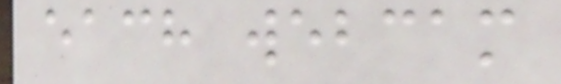each webcam
